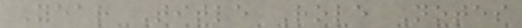Year Title Role Notes
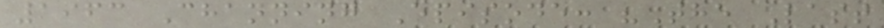1963 Channing Episode: "The Last
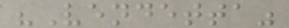"Vendetta"
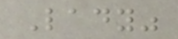Lady"
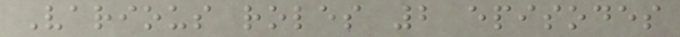Various roles 2 episodes
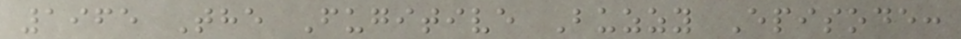1965 The Fugitive Buzzy Episode:
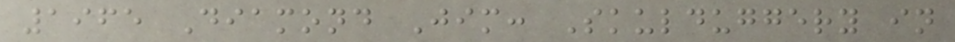1965 Diamond Jim: Skulduggery in
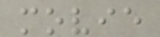movie
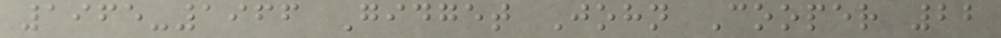1965-1966 Gidget John Cooper 22
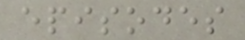episodes
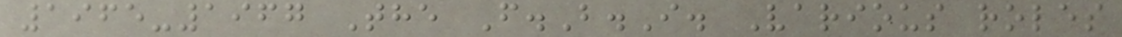1965-1967 The F.B.I. Various roles
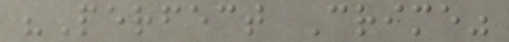"Perfect Crime"
